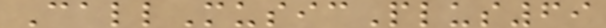CallMusicPlus69
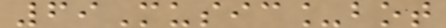69Music_bot
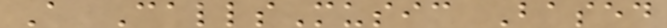A CallsMusic Based
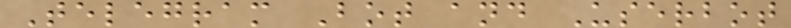Telegram Bot and Userbot
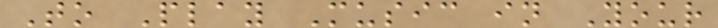To Play Music in Your
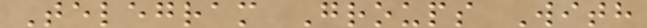Telegram Groups With
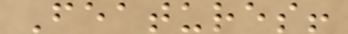Features!
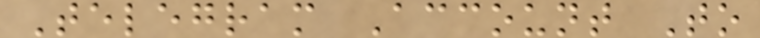Telegram Account To
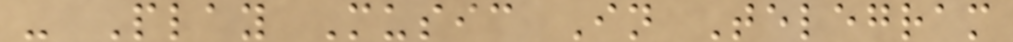- Play Music In Telegram
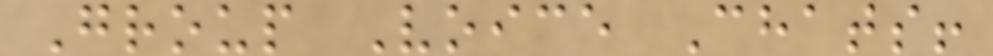Group Voice Chats!
